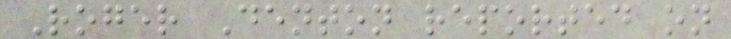Roger Denton reported on
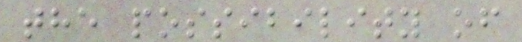the possibility of
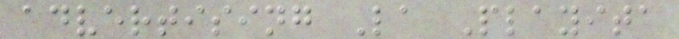advertising La Playita
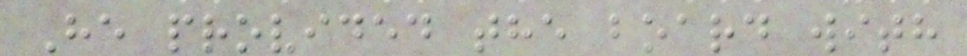He provided the board with
